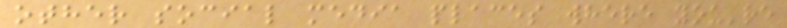other social media places where you're
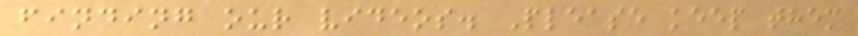finding our videos. Please keep them
